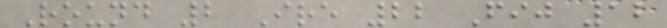Round 2 Ire 22 Fij 12
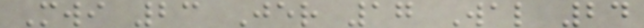Mwi 23 Jer 17 Wal 24
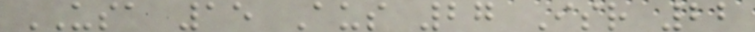USA 15 Aus 27 Isr 22
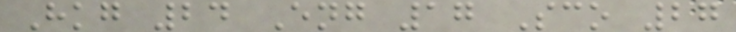Hkg 24 Eng 17 Sco 27
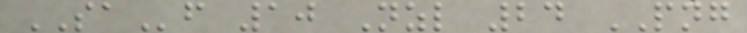SAf 10 Nzl 24 PNG
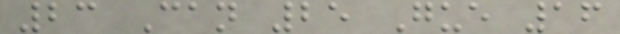23 Can 25 Gue 16
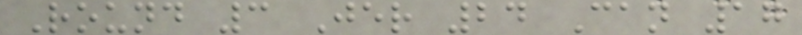Round 3 Jer 24 Can 17
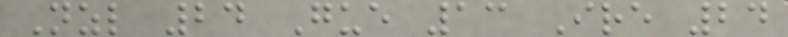Nzl 24 Gue 13 Ire 24
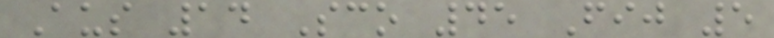Aus 14 Sco 45 Fij 5
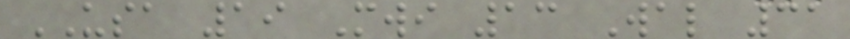USA 19 Mwi 13 Wal 31
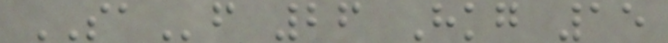SAf 26 Hkg 15
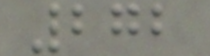272
